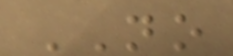NO
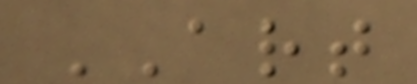ART
